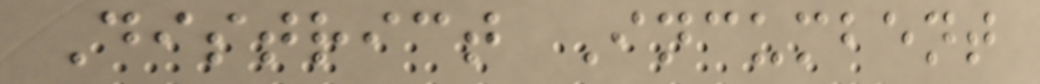District Incumbent
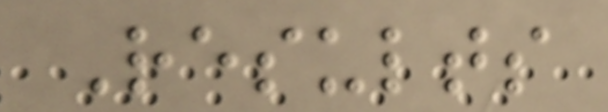Results
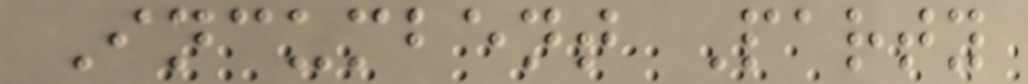Incumbent Party
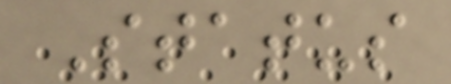Status
